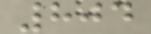804
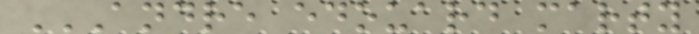ANDRE EDOUARD MARTY
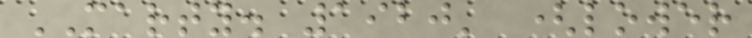MARTY. 1920' (lower
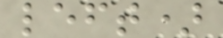left)
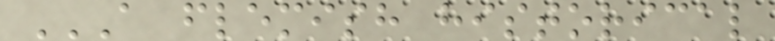A FLEMISH HISTORICAL
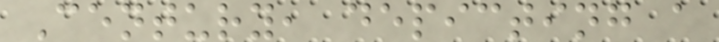Century, depicting a
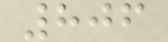806
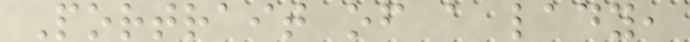Portrait of a lady,
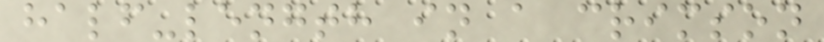half-length in a crimson
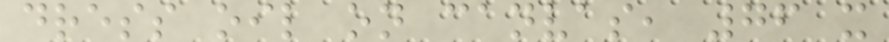dress oil on canvas, 76 x
